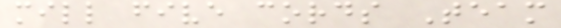mill five cords Team
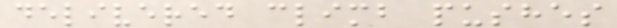delivered climb pushes
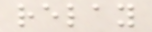relay
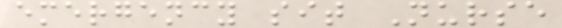emergency sit Nurse
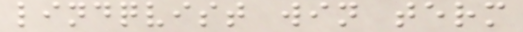lindqvist win term
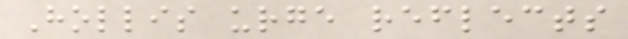Hollis urge reflects
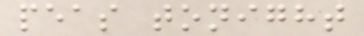peas tonight
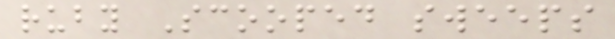ruby Scooped sweeps
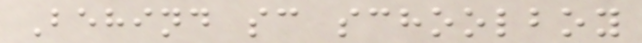Behind sc schoolboy
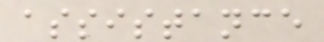assistance
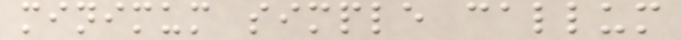minimum simple callum
